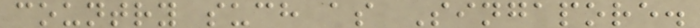country such as Singapore.
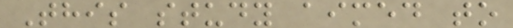This study aimed to
